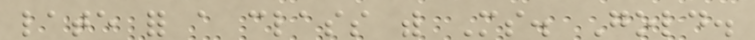late for a class with Ms. Gold.
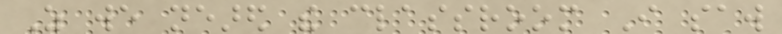As we neared the classroom I saw
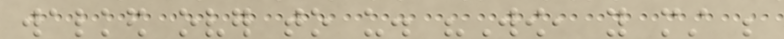walked over to us. "Wow, you must be
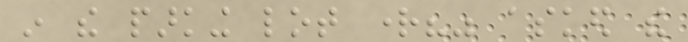in the parking lot right?" asked the
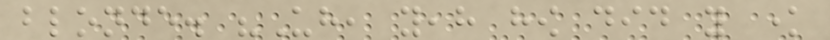blonde. "Uh, yeah how did you know
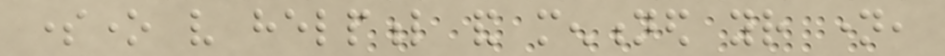someone very helpful and mentioned your name,
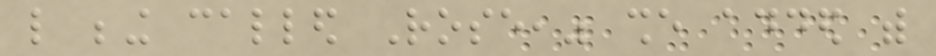like being called Rose," she added with
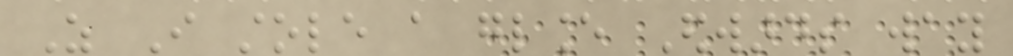As I stole a glance Edwards way
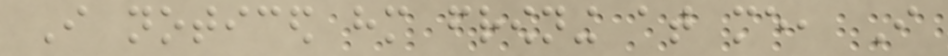I noticed him frowning at me, I
